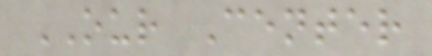OUR Center
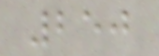250
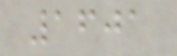1601
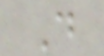D
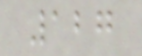127
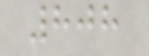808
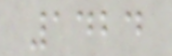1424
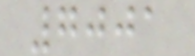7001
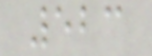523
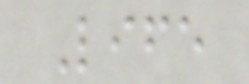Life
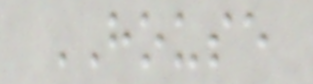HOUSE
